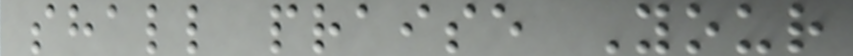shall praise Your
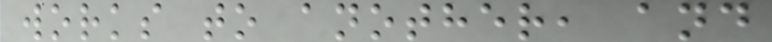works to another, and
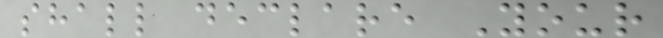shall declare Your
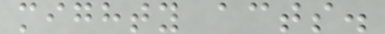mighty acts.
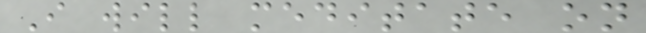I will meditate on
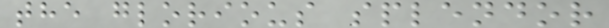the glorious splendor
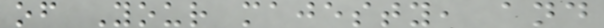of Your majesty, and
